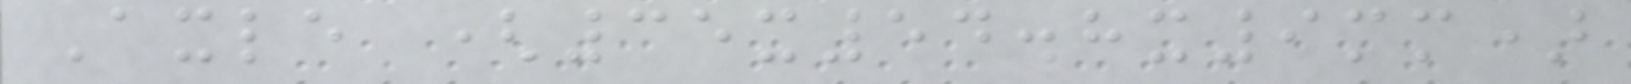Axle (35x54.8x9mm)
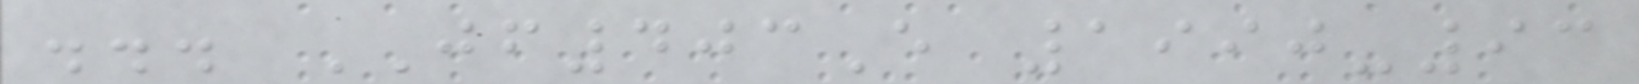... JF403E 1990-93
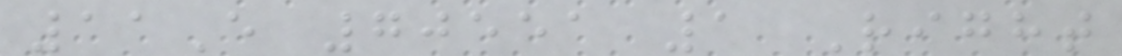11E 70551 1 Right
